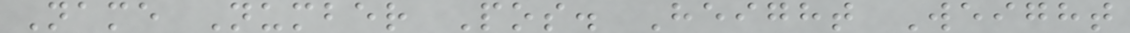Name Number Pos. Height Weight
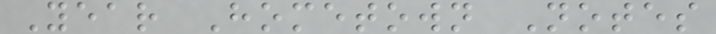Year Hometown Notes
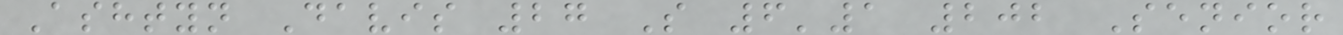Ashtyn Davis 27 S 6'1 202 Senior
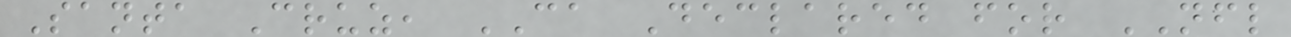Santa Cruz, CA Declared for NFL
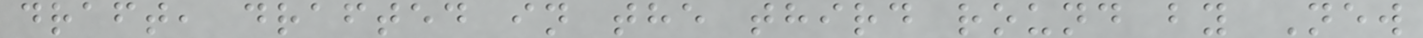draft, drafted in the third round by New
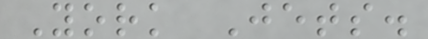York Jets.
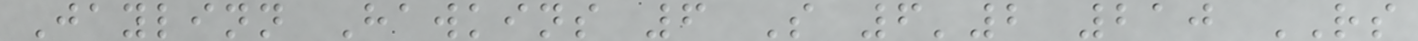Jaylinn Hawkins 6 S 6'2 210 RS
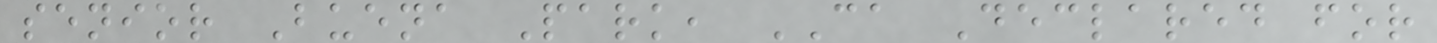senior Buena Park, CA Declared for
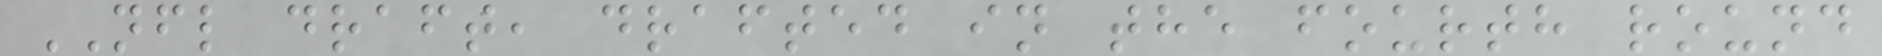NFL draft, drafted in the fourth round
